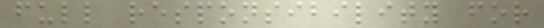full responsibility for
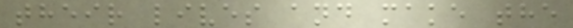their lives and make the
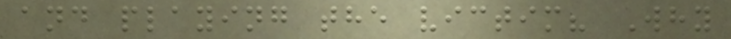and playing the victim? Why
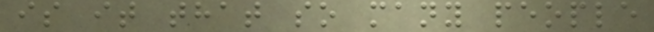is it that so many people
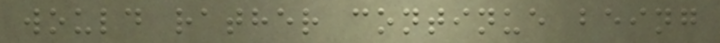would rather continue being
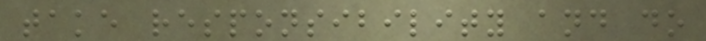take responsibility and do
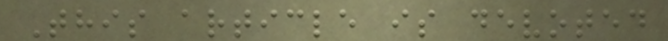This article is devoted
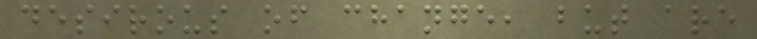desirous of change, but are
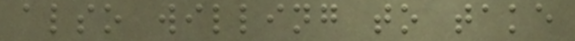also willing to take
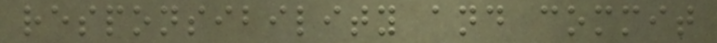responsibility and commit
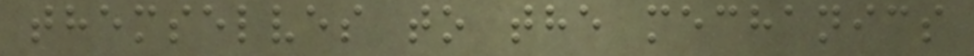themselves to the mechanics
